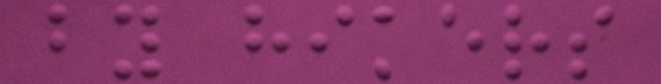by hikers
